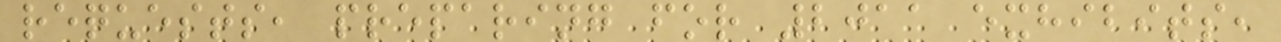requests, preparing for 2011 exhibits,
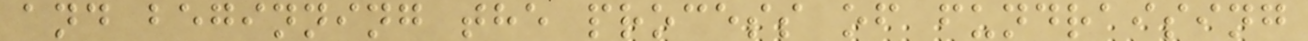and beginning the process of fundraising
